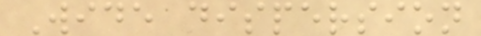Wide dispersion
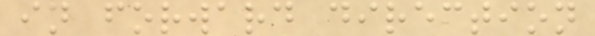in forward direction
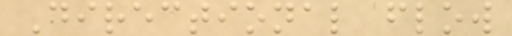Directional flow
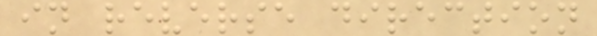in reverse direction
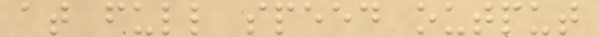at full speed output
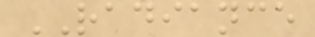RADIANCE
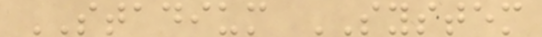STADIUM SYSTEM
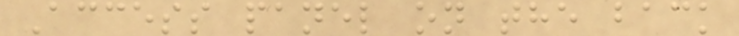Access panel on the back
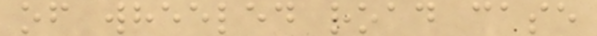of wheeled road case
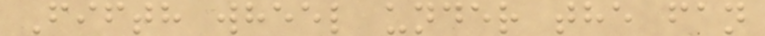Fifth wheel under the fan
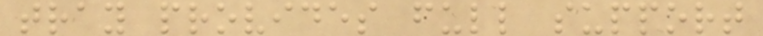tray provides full support
